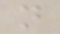not
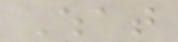What
